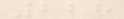228
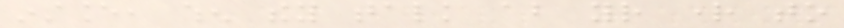instance, when they talk about your right to
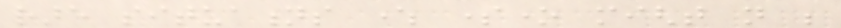rare situations where someone might not be
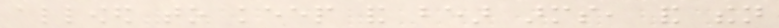allowed to keep and bear arms, and then
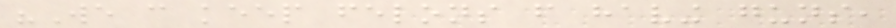"We can keep felons from having guns,
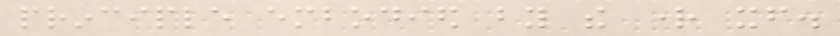principle embodied by the right itself.
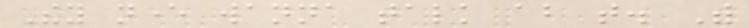They never wanna talk about that. With
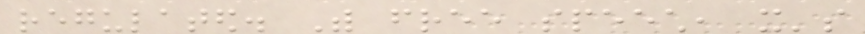regulated. With free speech, it's
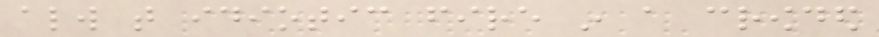always that idiotic fire in a crowded
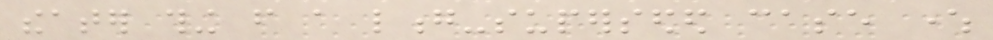theater thing from a long-superseded case where
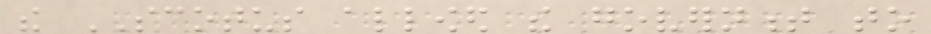the SCOTUS allowed the government to
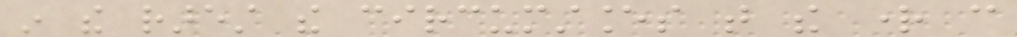in the rarest the circumstances that the right can
